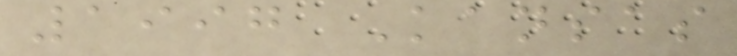1997 Kansas
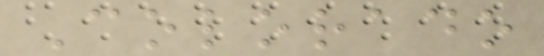Colorado
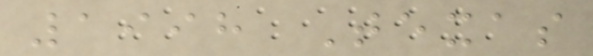1998 Texas
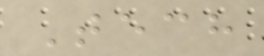Tech
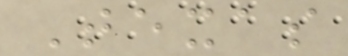Texas
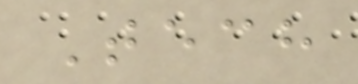Tech
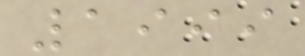1999
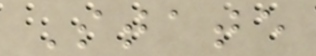State
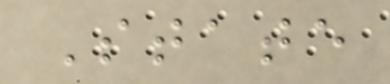State
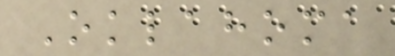Oklahoma
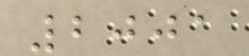2001
